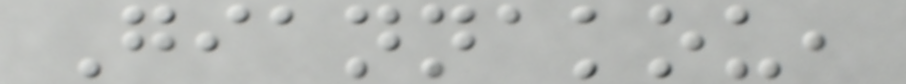Giannakou,
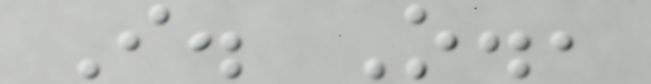I. O.,
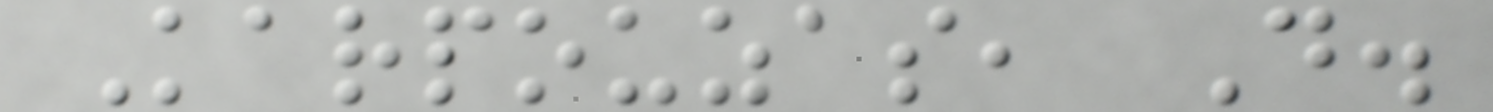Karpouzas, D.
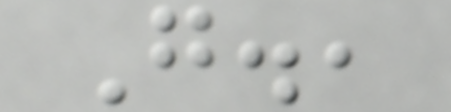G.,
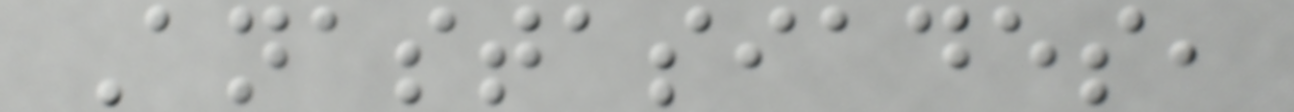Anastasiades,
